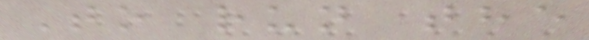To run the
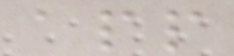app
